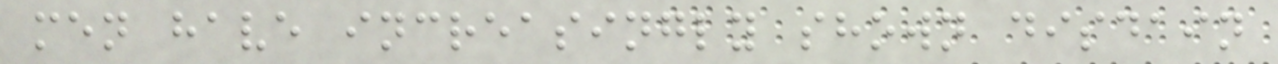men have increasingly shown disdain
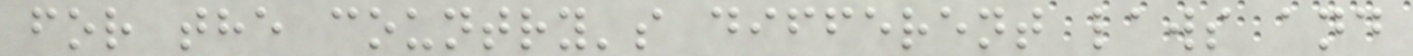for the country's different laws and
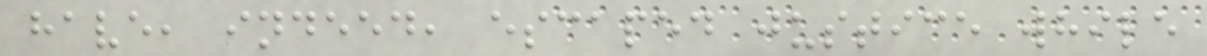have, indeed, escaped justice while
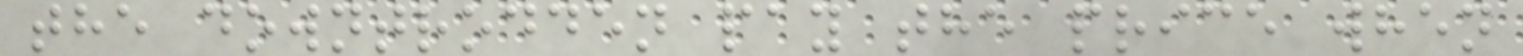the downtrodden pay the price when
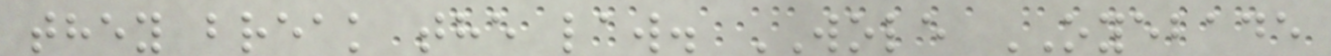they break the law. WOLE OYEBADE
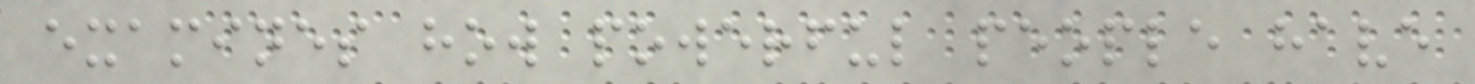examines how powerful people have
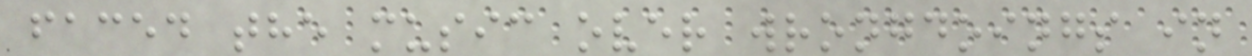faced the music over wrongdoings in
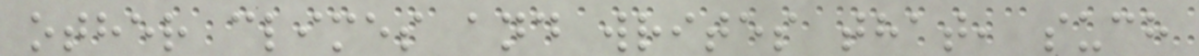other climes and writes that, such
